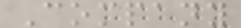Company
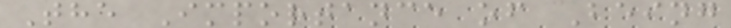The Importance of Being
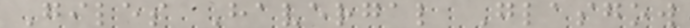Giles Havergal Glasgow
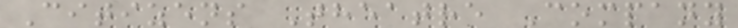Citizens Theatre Company
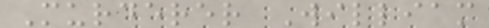Murderer William
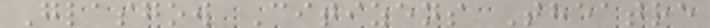Glasgow Citizens Theatre
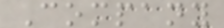Company
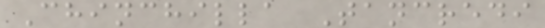Chinchilla Tancredi
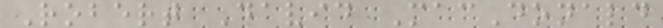Robert David MacDonald
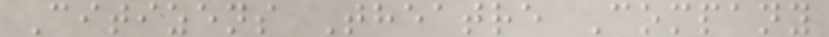Citizens Theatre Company
